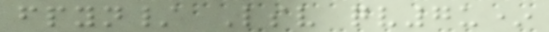fpyn/ Lsv qv7u*
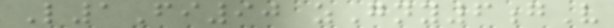L1Fi90 zGny6gV
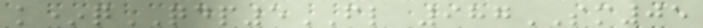k*qQDP5FL 987SM05
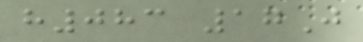h083 17J
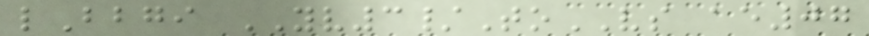lBbgi YV3/ToVS ae07
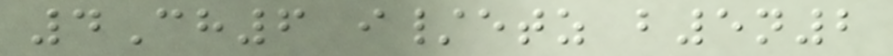4Ch6 i/etz b5n2
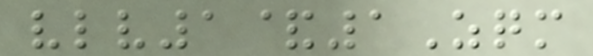vlv1&1Zqm
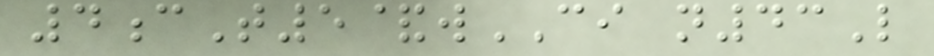4cT5&wCI n43L
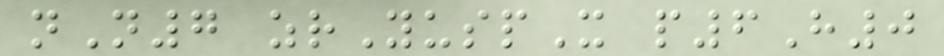nN7 zrYuspX p6H0
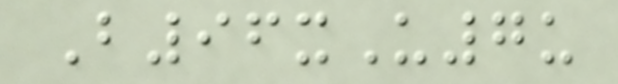B96xU7u
